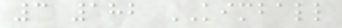3 182 KIMBALL
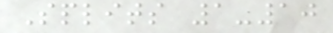Splits 1-10
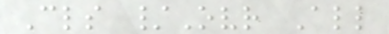Cls /Ovr All
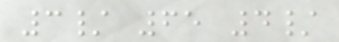3/ 65 4/
